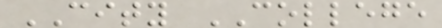CITY COLLEGE
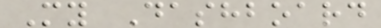My Dashboard
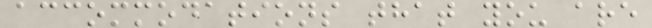accommodations that you are
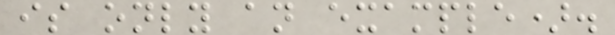is only an example).
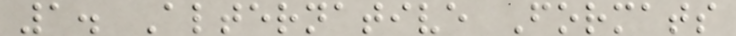1. Alternative Formats
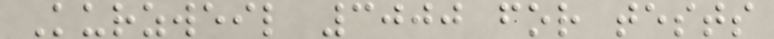Kurzweil 3000 for tests
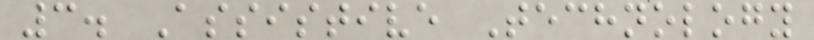3. Assistive Technology
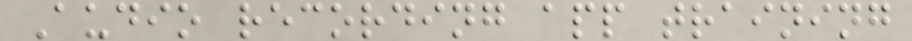Audio recording app training
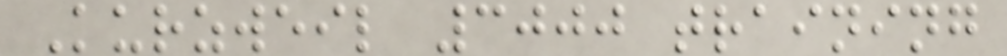Kurzweil 3000 training
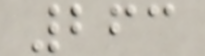263
